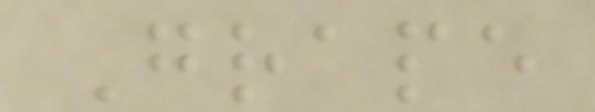Grape
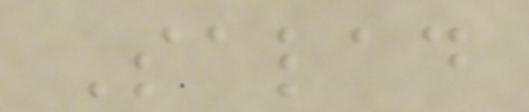Salad
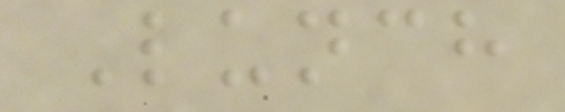Lunch
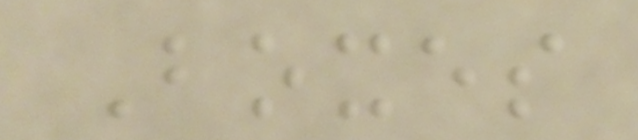Boxes
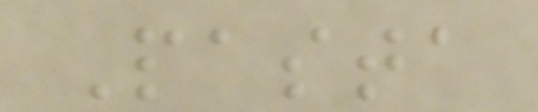Pasta
